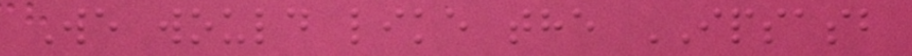We would like the IPSASB
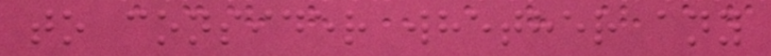to consider whether any
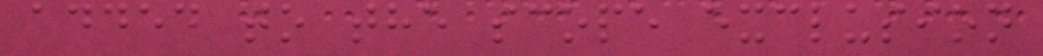added to the scope exclusion
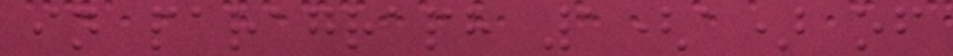in paragraph 1(a) of
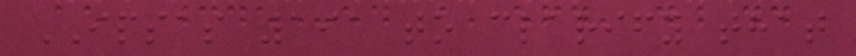IPSAS 191 to clarify that
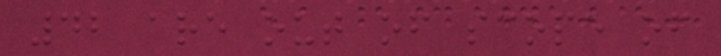42 are out of scope of
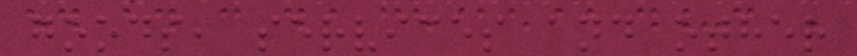goods, services and other
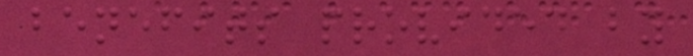benefits provided by
